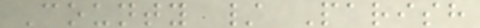County / Parish
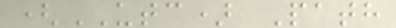(UTC) Path
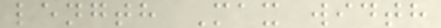length Max width
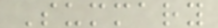Summary
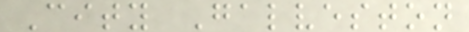City Galveston
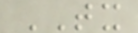TX
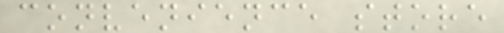convenience store
